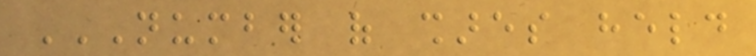NUMBER OF SHARES HELD
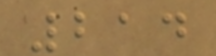214
